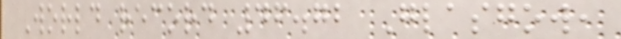World record 46.72 Glasgow,
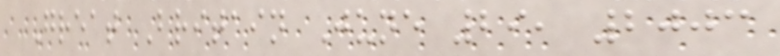Great Britain June 29, 2003
